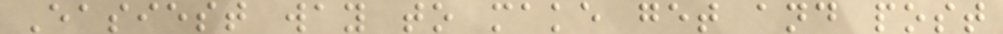Easiest way to make get and post
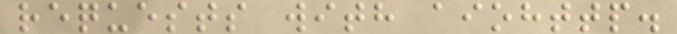requests with aiohttp.
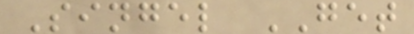Singel GET
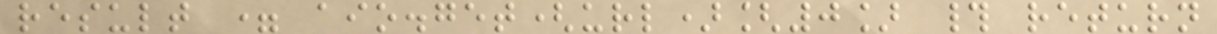result = aio.get(url)[0] # return
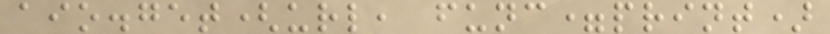aio.get(url, func=print)
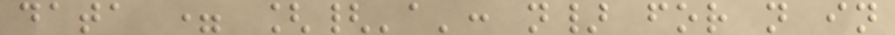data = [{'a': n} for n in
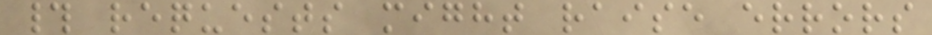# requests might raise errors
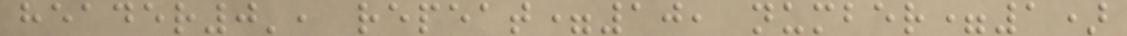header0', repeat=10, number=1)
